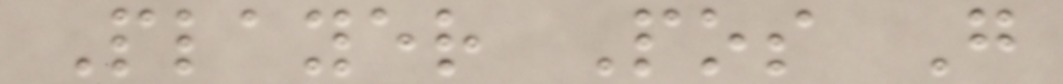Player Pos G
